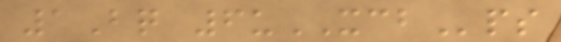1Bq 6uXCBps
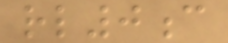rl0c
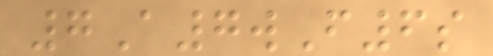7A7wF6s
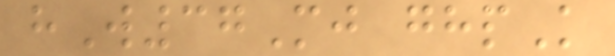hW37Mj ghpK
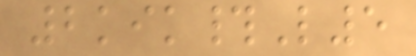2kik#L5
